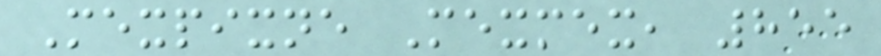Mexpixne Mexmex, 855
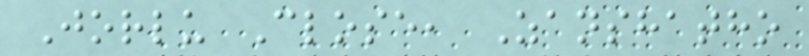Jorlu Close, Zanshatho
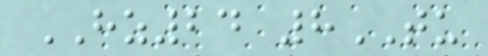HZ24 8TU
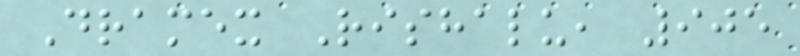Dramex Rishalu, 905
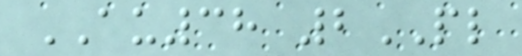AU38 2PL
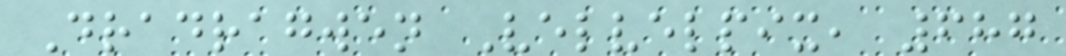Dradragwen Velvelpix, 687
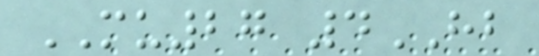MU27 4HB
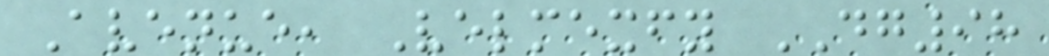Avenue, Velmexfy DG98
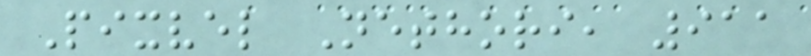Pixvel Nethori, 911
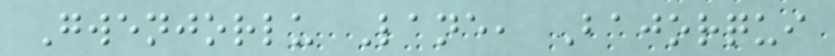Gwenjorlu Lane, Bajorqui
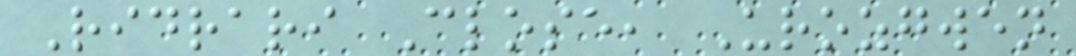Ridrari Close, Urozgwen
